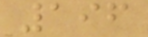196
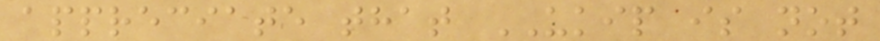appreciate that UKIP is not
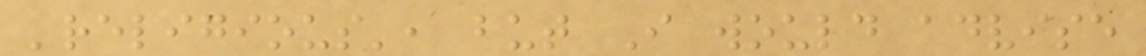'religious', but I would advise
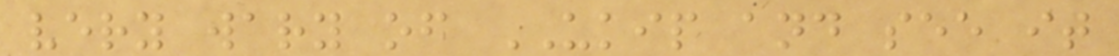very wary of UKIP and see it
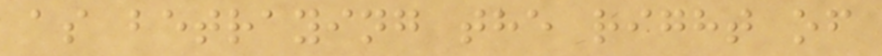as betraying the right of
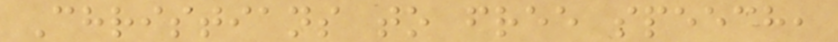Christians to free speech,
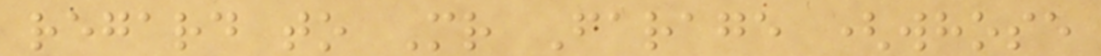regard to Mr Farage (whose
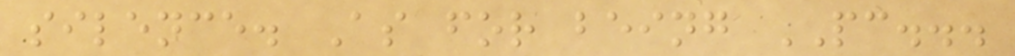silence. As for being PC...
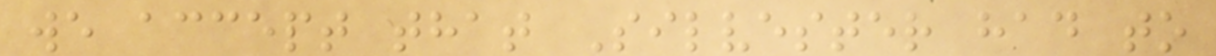we accept that Silvester had to
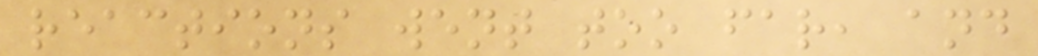reactions went too far, and
